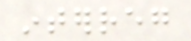interreg
